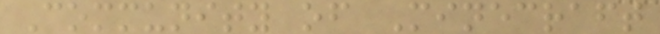Community of Minecraft
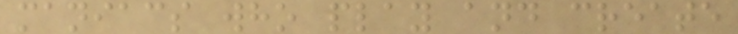maniacs who play and create
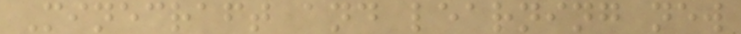Minecraft and learning new
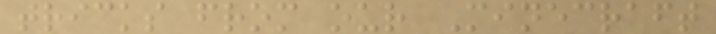tricks from our Minecraft
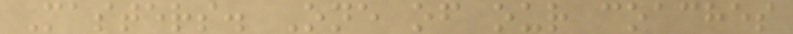Masters. One of our coaches
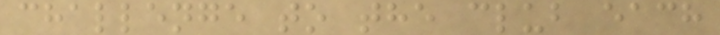challenge to the club each
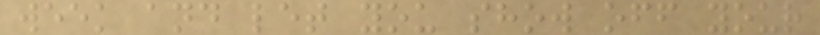week and let you show off your
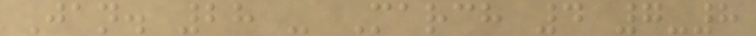Jan. 28 - March 4 7-8
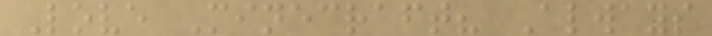Love Minecraft? Always
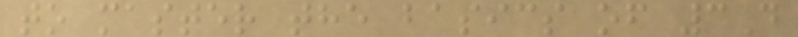to master the basics of 3D
